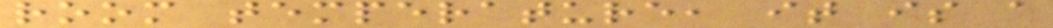room temperature, it is a
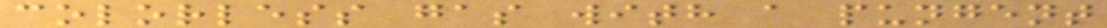colorless gas with a pungent
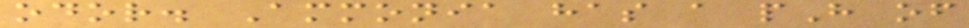odor. Ammonia has a pH of
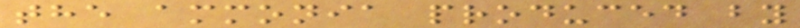the ammonia produced by
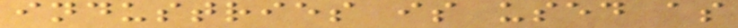industries is used as
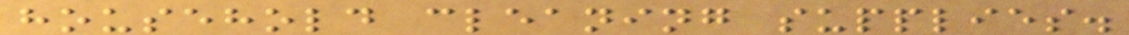household cleaning supplies.
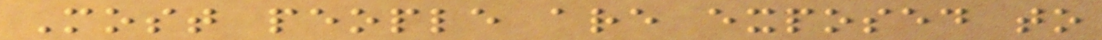Most people are exposed to
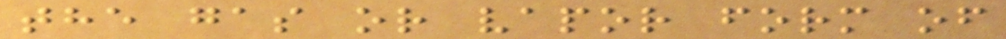the gas or vapor form of
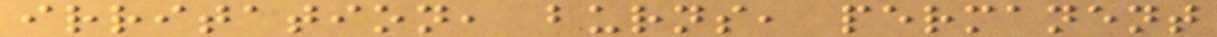irritation, burns, permanent
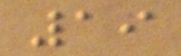19
